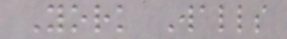York Walls
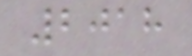2018
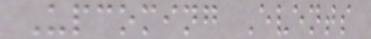Upcoming Events
